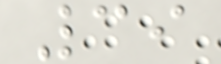39
